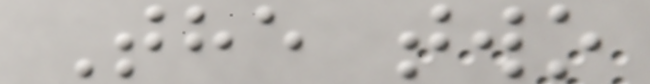The two
